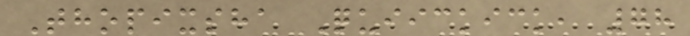Thopixsha Quiickick, 78
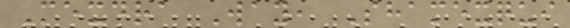Mexdra Way, Shamexqui
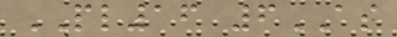PL16 6AS
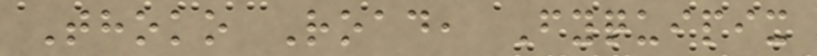Thoko Road, Fyquipix
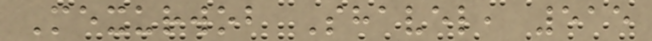Mexurwob Shavel, 515
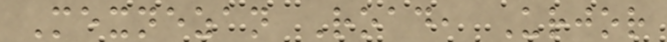Mexnezan Road, Urjor
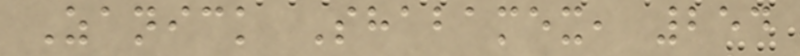Zanick Shabamex, 254
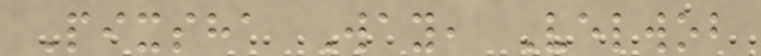Pixsha Way, Velwob
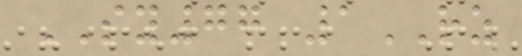SY77 1RZ
